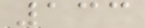133
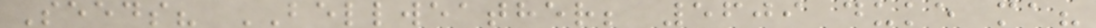Seeds? BELLWEATHER; 5609 duke ma?
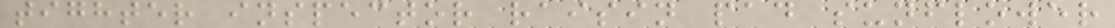tighter inspector raisin pad sunflower
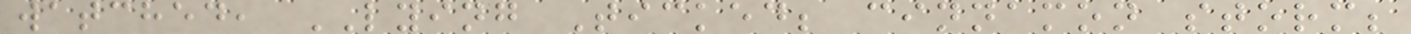watched, LYING Ticked; cinnamon storm;
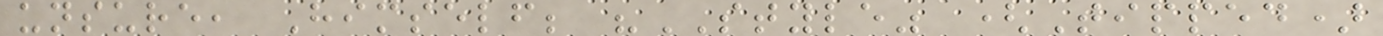unsure, Himself; "STYLE" (Tipped)
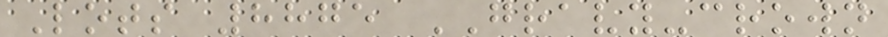Lots 8875 GRAVY-crown
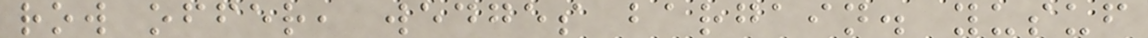row offer, wedges bargain. yusuf
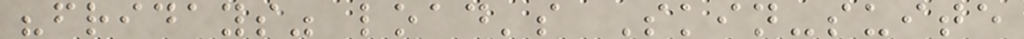"fridays" load's Skin-suite
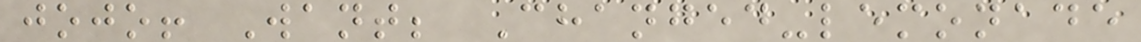jojo! Want; Changed-lemonade
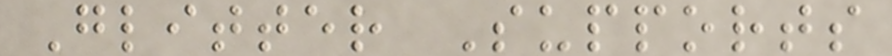Glitter Supports
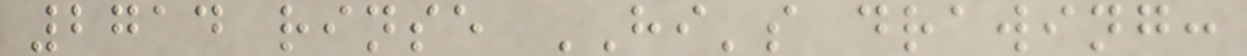2714 rinse HI's drawing:
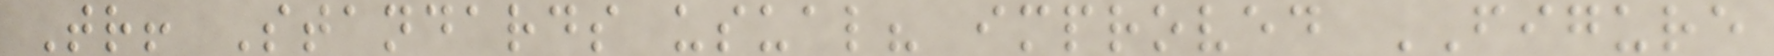Tr! Standards usual? improved FIGURE
